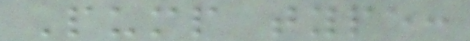Pump type:
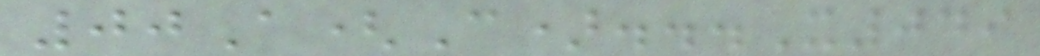00A(C)...X049
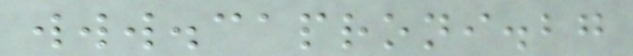www.caproni.bg
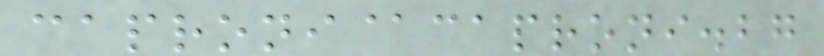caproni@caproni.bg
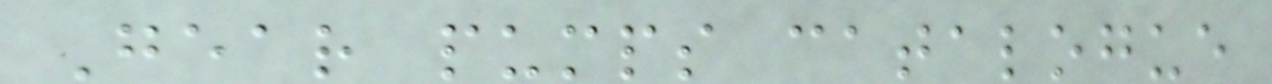Gear pumps catalogue
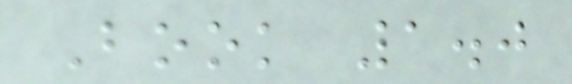Book 1.0
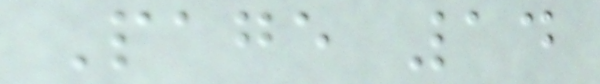Page 14
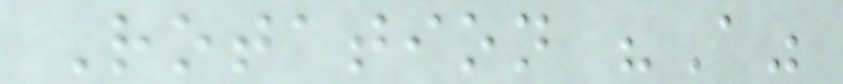Rotation "A"
